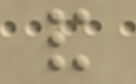and
